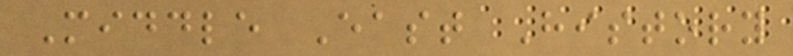Middle East History
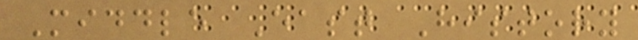Middle East History
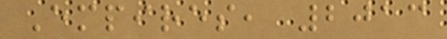Empires, 2013
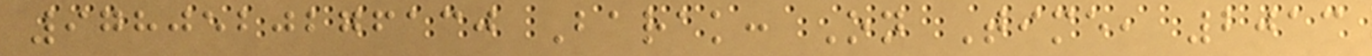9780520276130 Barak: On Time, 2013
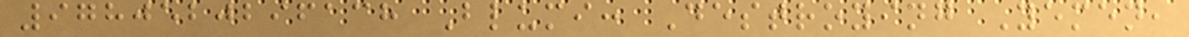9780520296138 Blumi: Destroying Yemen,
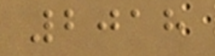2018
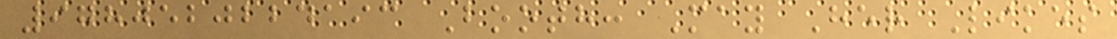9780520224193 Booth: May Her Likes
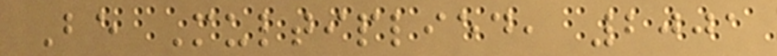Be Multiplied, 2001
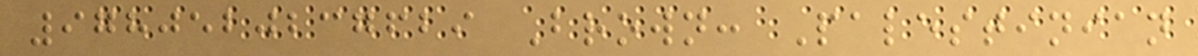9780520237629 Brown: Palestinian
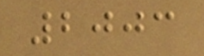2003
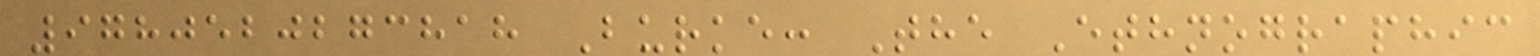9780520273818 Burke: The Ethnographic
